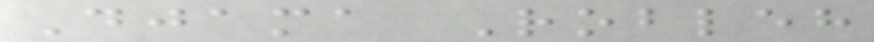Djama Robleh
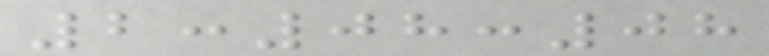2:08:08
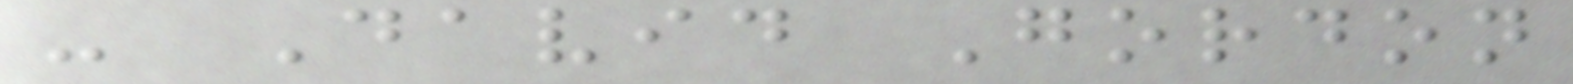- David Gordon
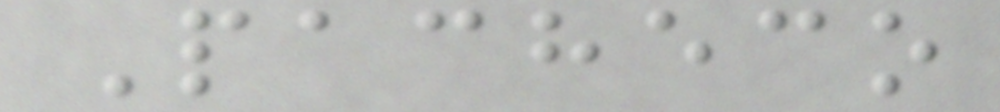Pacheco
